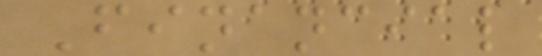Financial
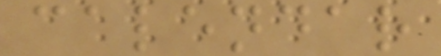calendar
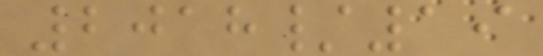2018/19
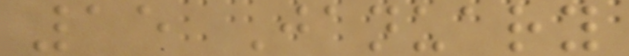15 January
